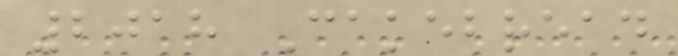2018 Cakebread
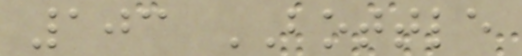103 BOTTLE
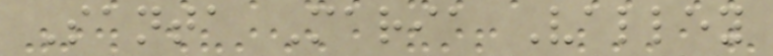Santa Maria Valley
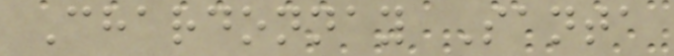Chardonnay Santa
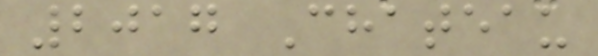2017 Chateau
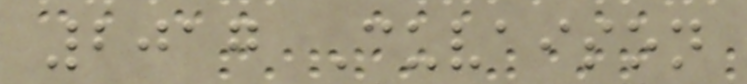2017 Cuvaison
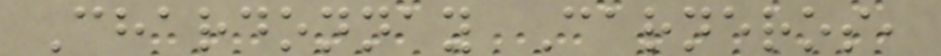Chardonnay Carneros,
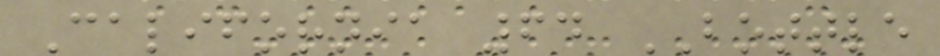California 64 BOTTLE
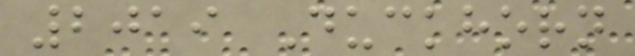2019 Duckhorn
